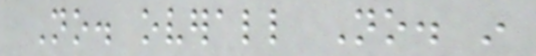No. overall No. in
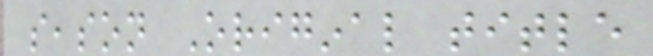season Original title
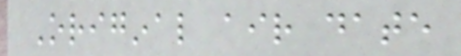Original air date
